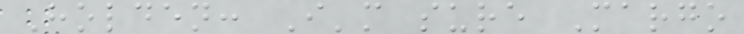Holden: I'm sure Margo
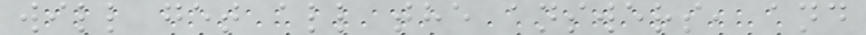will get all the answers, and
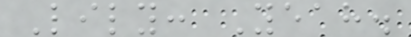Lily: Yeah.
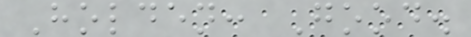Holden: Good.
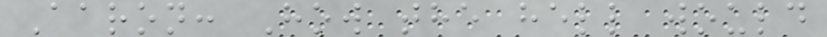Aaron: How the hell would
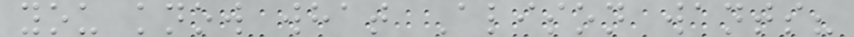you know what Alison wants?
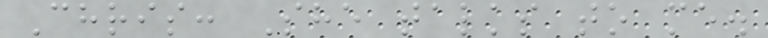Chris: She talks to me.
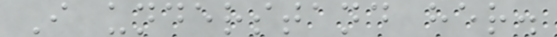I understand her.
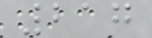217
